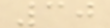30
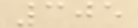305
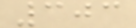303
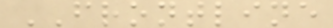FRONTLINE
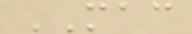MAC
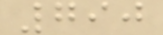790
